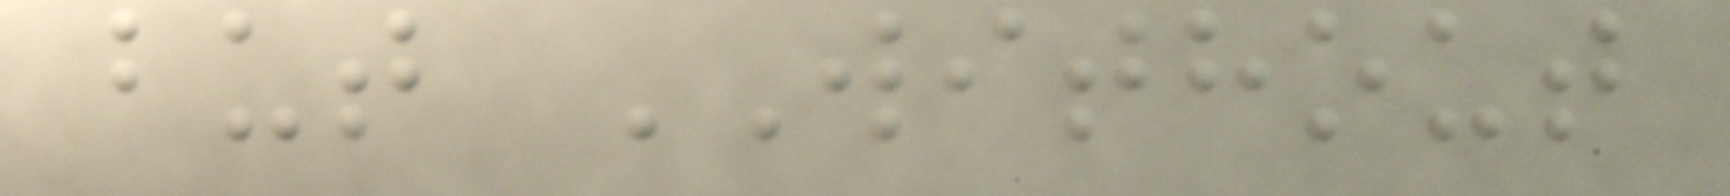but WITHOUT
